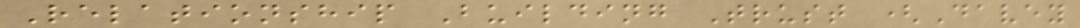Relationship Building Trust (Davey
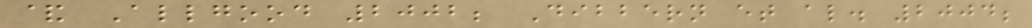& Allgood 2002; Dibbern et al. 2004;
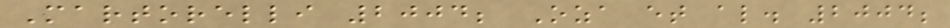Martorelli 2004; Oza et al. 2004;
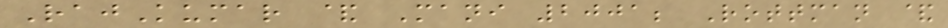RajKumar & Mani 2001; Rottman &
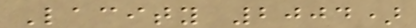Lacity 2004)
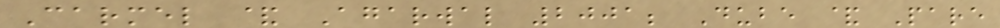Carmel & Agarwal 2001; Dube & Pare
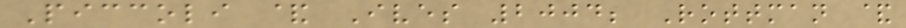Piccoli & Ives 2004; Rottman &
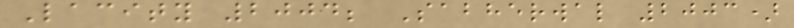Lacity 2004; Sabherwal 2003)
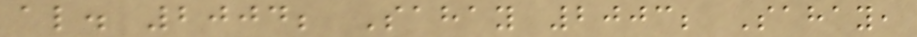al. 2004; Sahay 2003; Sahay,
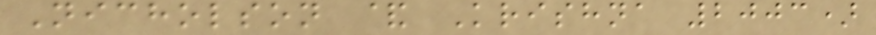Nicholson & Krishna 2003)
